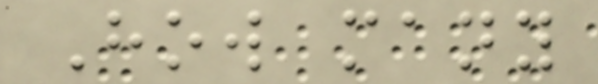How many
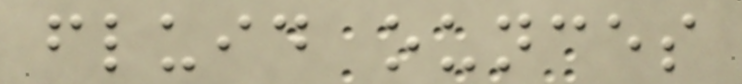fluid ounces
